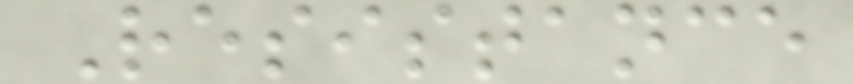Resistance
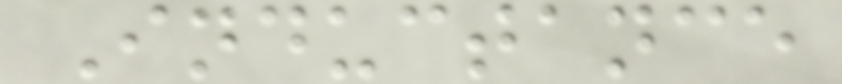Inductance
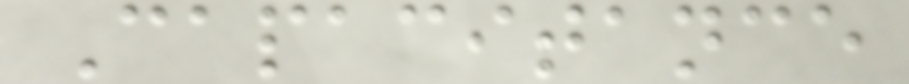Capacitance
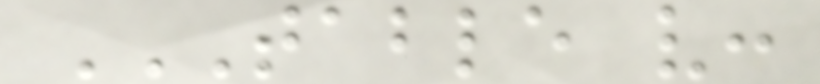TABLE V:
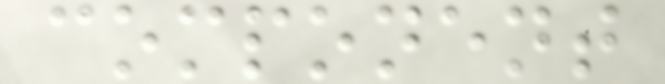component
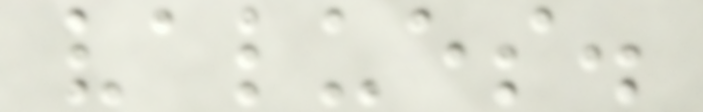values.
